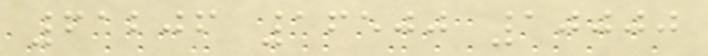61206 16500 10000
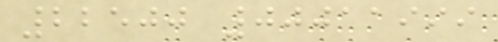22500 00011999
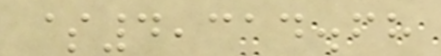$4,314.68
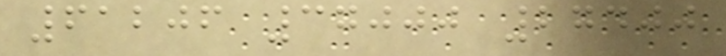61206 37000 27400
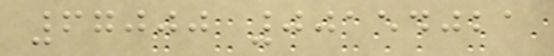67000 00154021
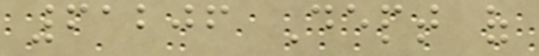61206 Dept of
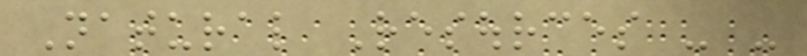Natural Resources - -
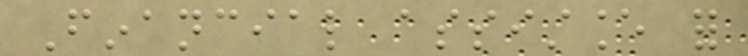Financial assistance for
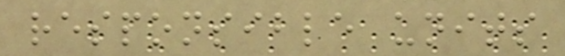responsible units
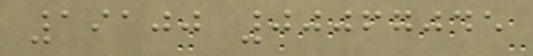19100 00067045
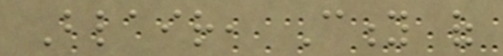Blair, City of
